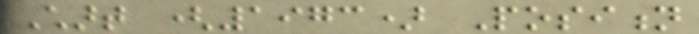Chart (1973) Position
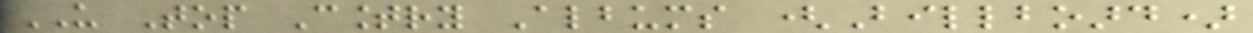US Top Country Albums (Billboard)
